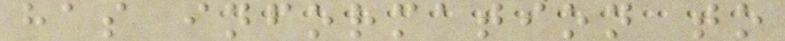has information to
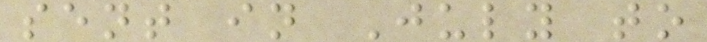sent in July to
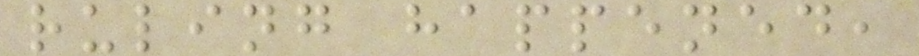ruling happened,
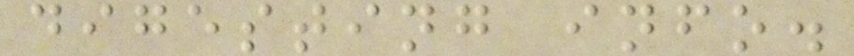digesting info.
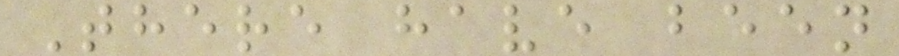There have been
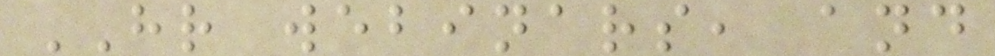HR webinars, and
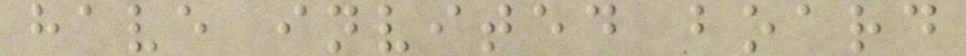have invited board
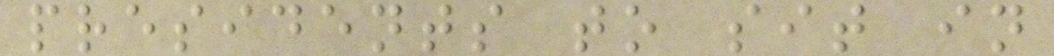presidents to sit in
